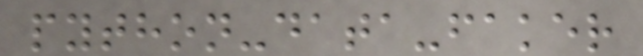python-data-faker
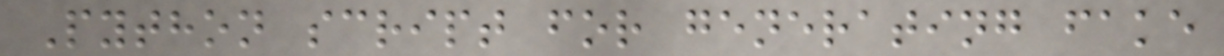Python script for generating fake
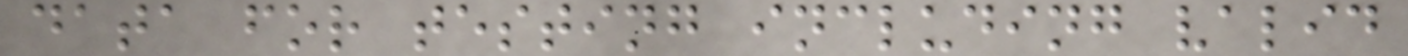data for testing including valid
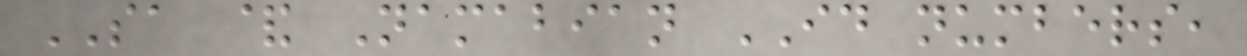SA & Namabian ID numbers,
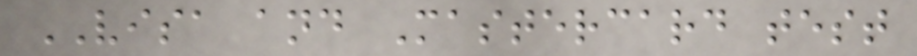VISA and Mastercard test
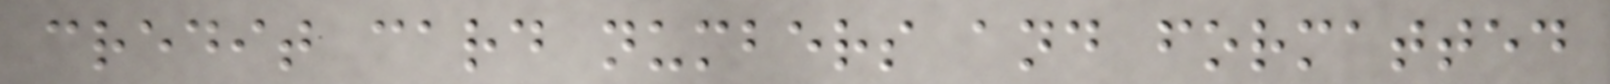credit card numbers and formatted
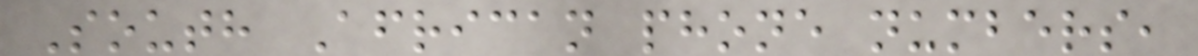South African phone numbers,
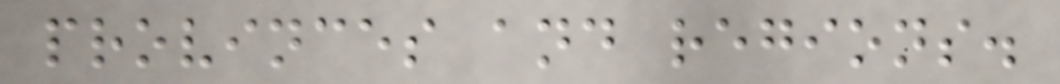provinces and regions.
